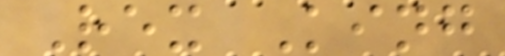Rex King
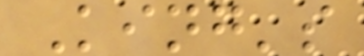King's
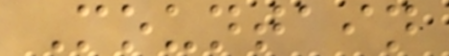Mountain
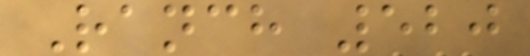Ranch 520
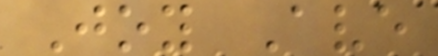Joy Ave
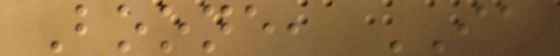Boone, IA
